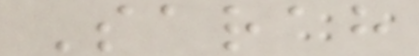Sarah
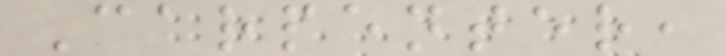Carpenter,
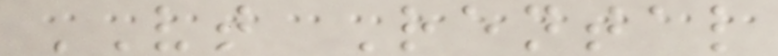VT Rental
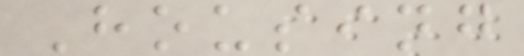Housing
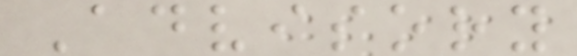Advisory
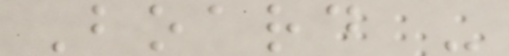Board -
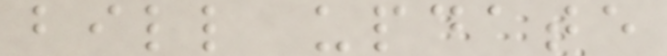bill update
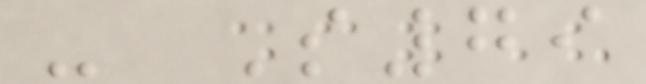- S79
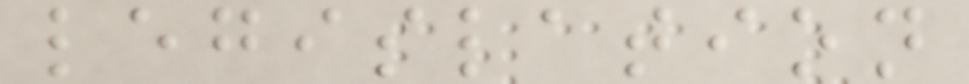legislation
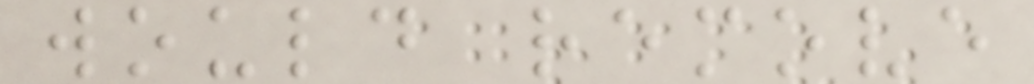would remove
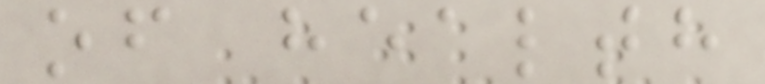of health
